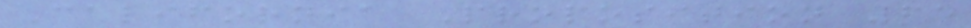California Proposition 65
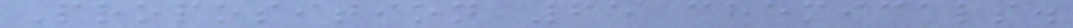Proposition 65 chemicals.
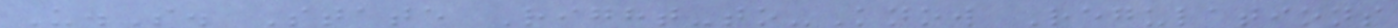U.S. State Right-to-Know Regulations
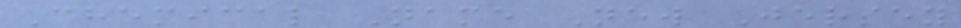Chemical Name New Jersey
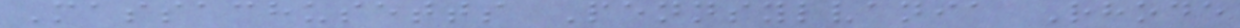Massachusetts Pennsylvania Rhode
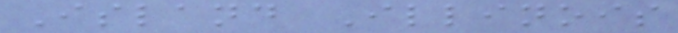Island Illinois
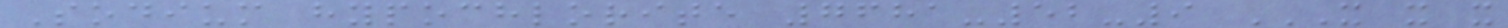Sodium hypochlorite 7681-52-9 X X X
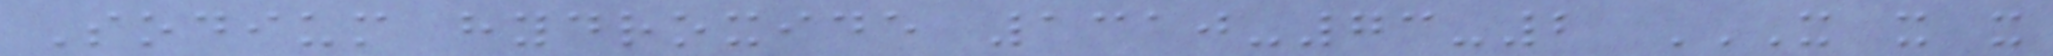Sodium hydroxide 1310-73-2 X X X
